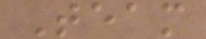Team
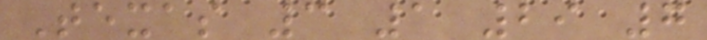Texas 3 1 29 7
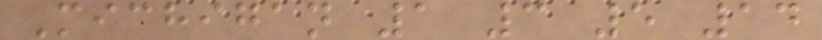Michigan 1 3 5 14
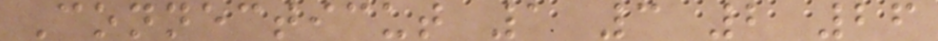Connecticut 1 3 2 26
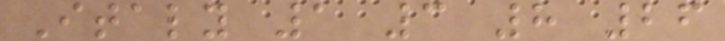Italy 1 3 8 26
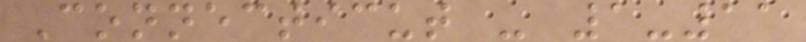Connecticut - 1-11
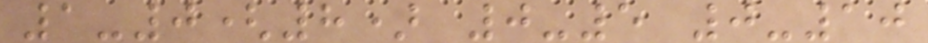1-0(8) 0-5 0-10
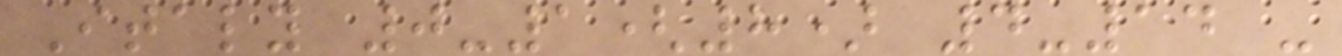Italy 0-1(8) 4-14 -
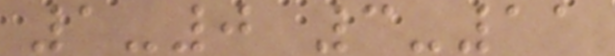1-0 3-11
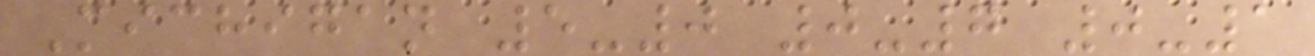Michigan 5-0 0-7 0-1
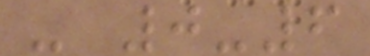- 0-6
